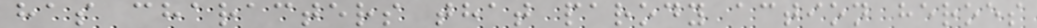has characters that parody action heroes
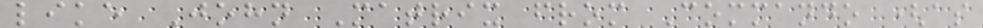like John Matrix from Commando (as
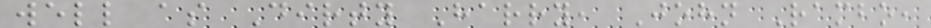well as Dirty Harry, John Rambo,
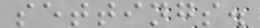settings.
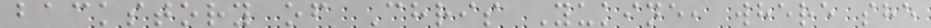backstory of Chris Yukine, where she
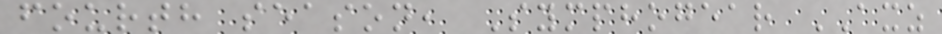fourth season, Symphogear AXZ
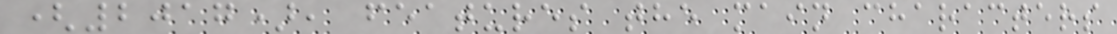(2017), features the main characters
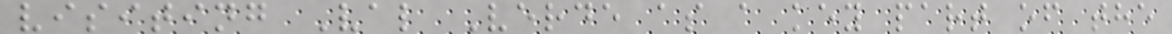visiting Val Verde as a key part of the
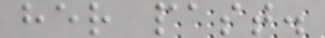her past.
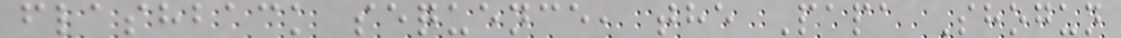flashback sequence, the Papa Shogun
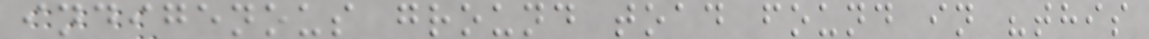indigenous ground toad found in "this
